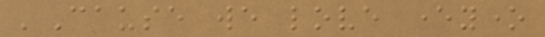'Cause we love everyone
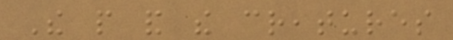The people and the creatures
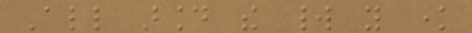All around the world you know
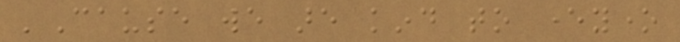'Cause we are kind to everyone
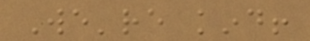We're kind!
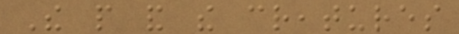The people and the creatures
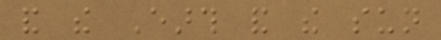and the Earth and the sun
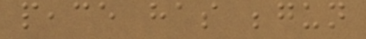peace has begun
